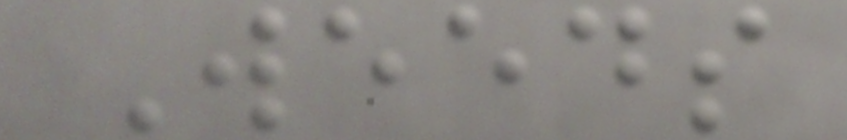Weeds
